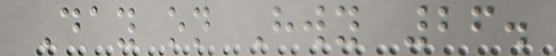Day on Hwy 26.
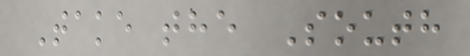Take the South
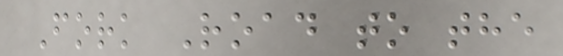Fork Road to the
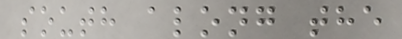south along the
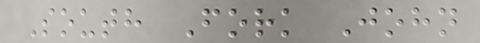South Fork John
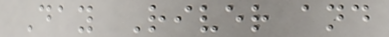Day River and
